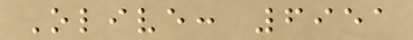Olive: 6951
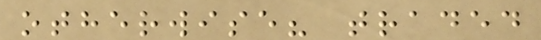otherwise? traded
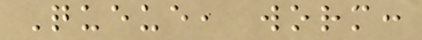Queue, worm:
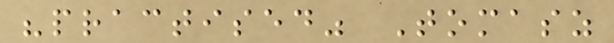"practised" Tomasz
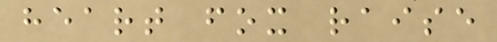heart fox raise
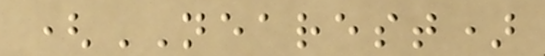(NEAREST)
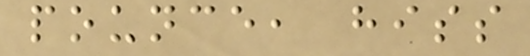pounce, hiss
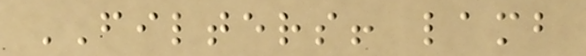FILTERS! lamb
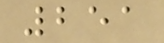251
